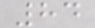84
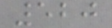520
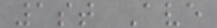1st Ave
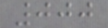000
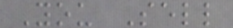You Sell
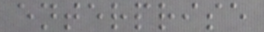enterprise
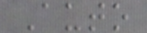Auto
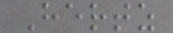Hertz
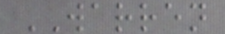WARREN
